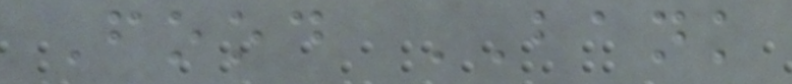Food BANK
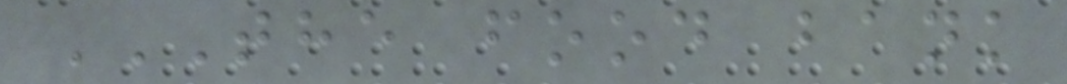THE FOOD BANK
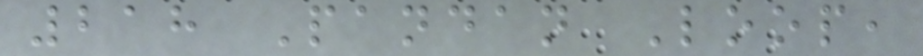218 Pandan Loop,
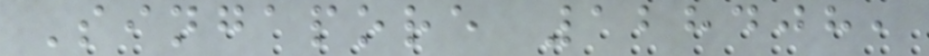Singapore 128408,
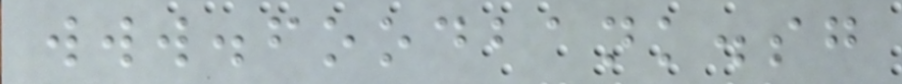www.foodbank.sg
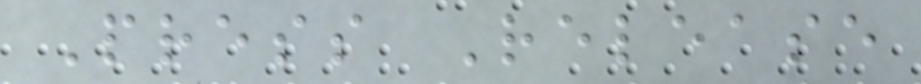Press Release
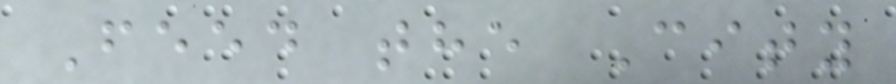Feed the City
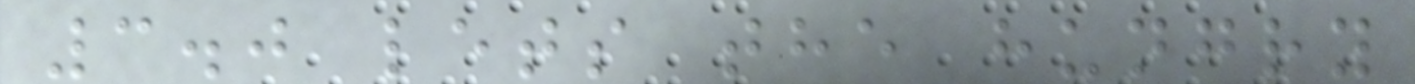3.0 lets the hungry
